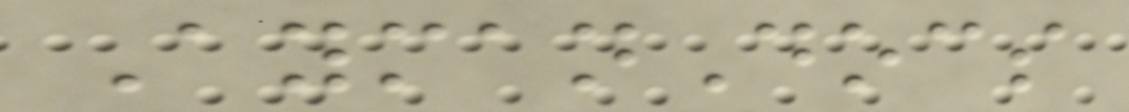AymanDocs
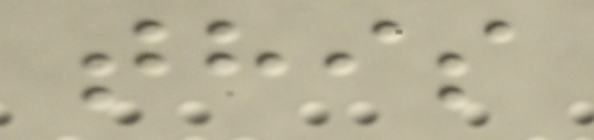this
